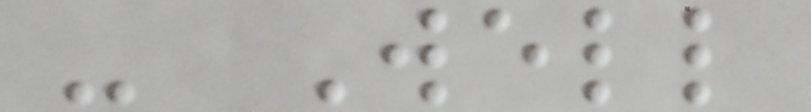- Well
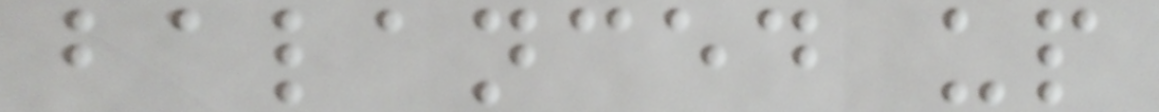balanced up
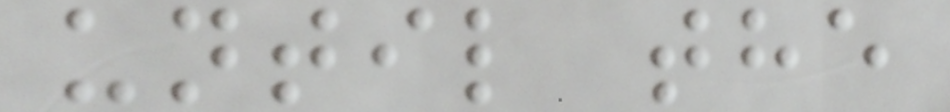until the
